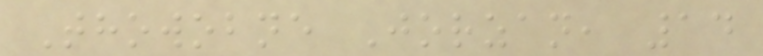Thowobne Jorzan, 14
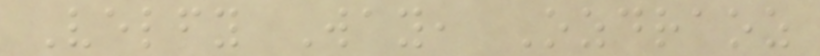Velfy Way, Ozdraoz
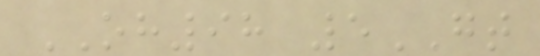OH98 5GT
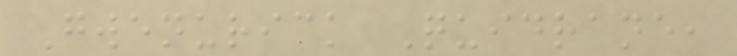Gwenurick Quidrane,
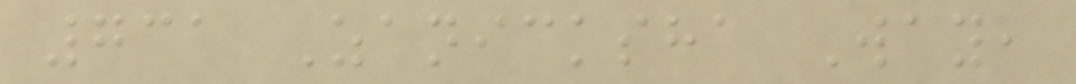731 Zanicksha Way,
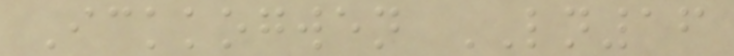Ickkogwen LN16
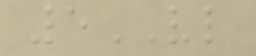5VL
